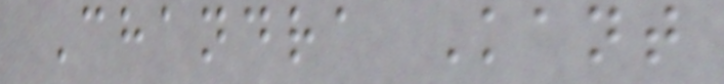Chandra Kant
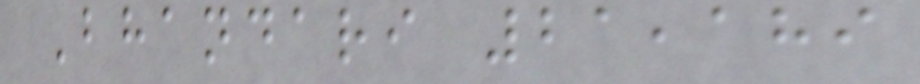Bhandari 21,189
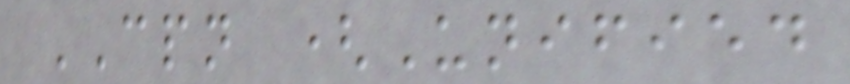CPN (Unified
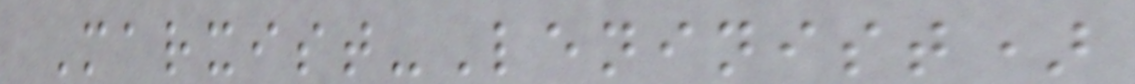Marxist-Leninist)
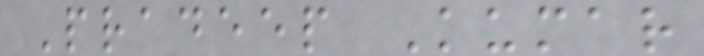Pradeep Kumar
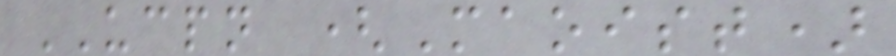UCPN (Maoist)
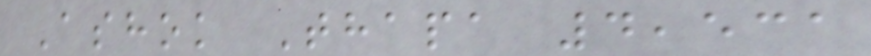Ashok Thapa 4,531
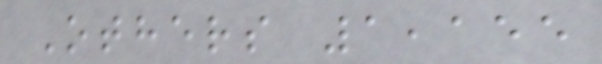Others 1,155
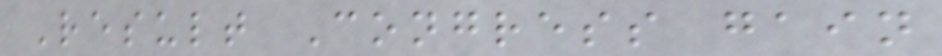Result Congress gain
